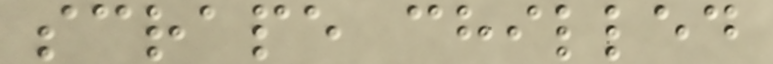scrape chilled
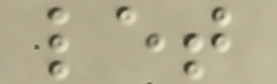let
